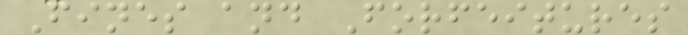Fines and Forfeitures
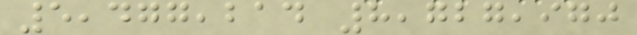5,477,214 8,727,970
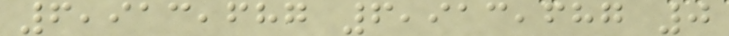6,913,687 6,913,687 0
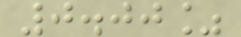0.00%
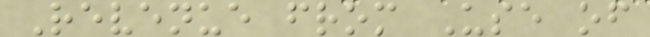Revenue from Use of
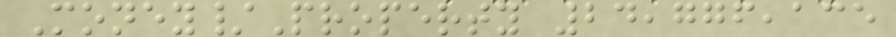Money/Property 24,776,135
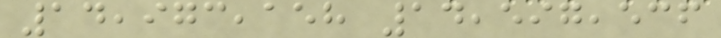14,973,158 14,597,536
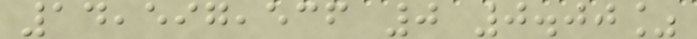14,597,536 0 0.00%
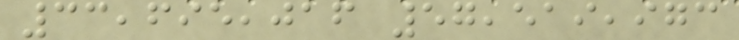33,695,016 57,519,973
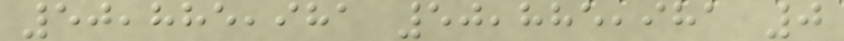50,885,981 50,885,981 0
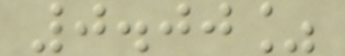0.00%
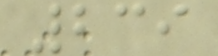239
